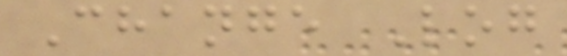Change Log
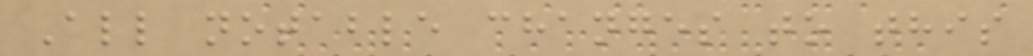All notable changes to this
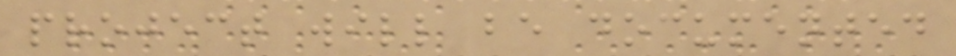project will be documented
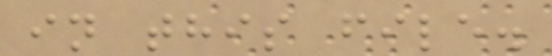in this file.
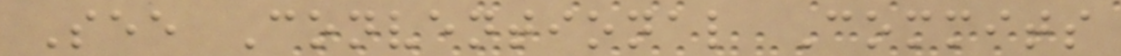See Conventional Commits
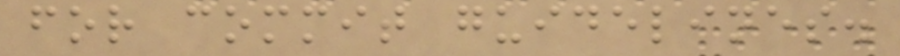for commit guidelines.
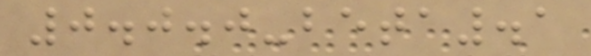0.0.0-beta.1
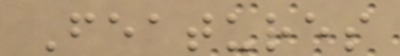Features
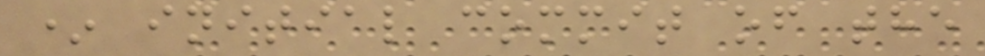* initial commit of the
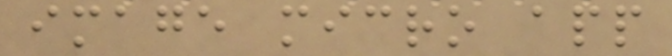image micro app
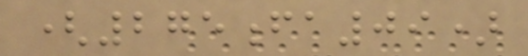(275fa09)
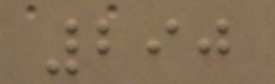290
